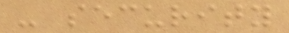- security
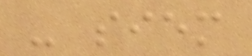- siem
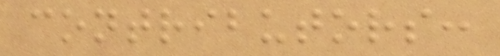contributors:
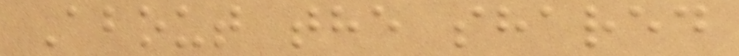About the shared
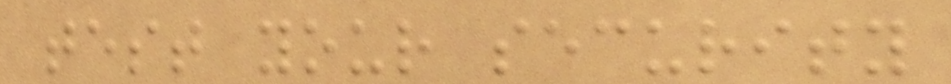test your security
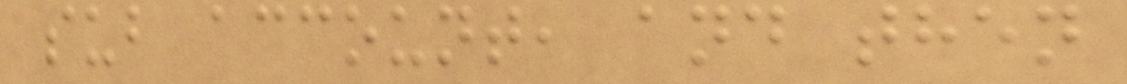sub account, and then
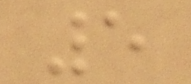5
